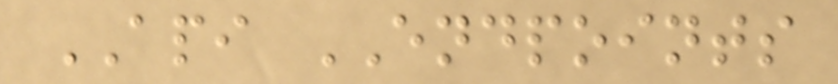API ENDPOINTS
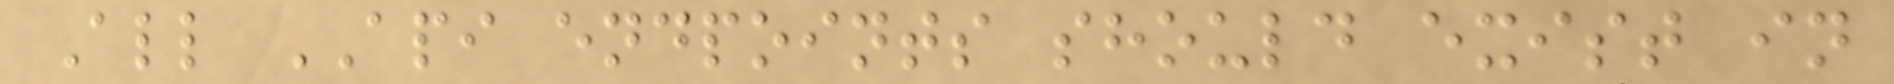All API endpoints should exist in
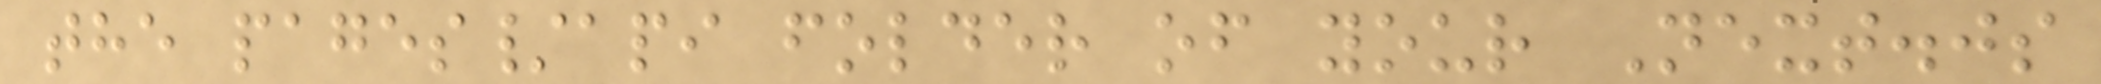the pages/api folder of your Next.js
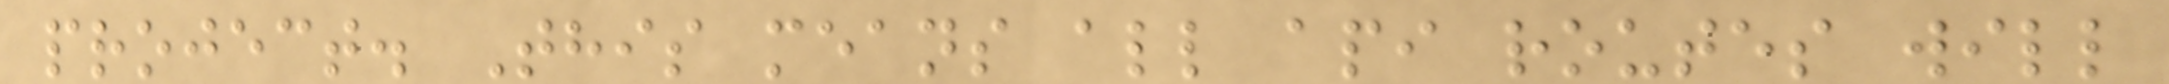project. This means all api routes will
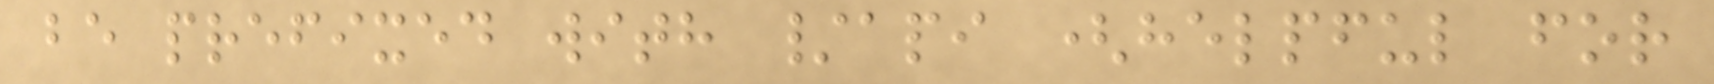be prefixed with /api (helpful for
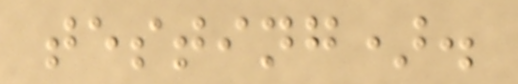testing).
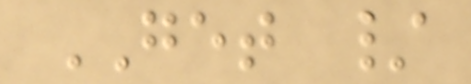GET /
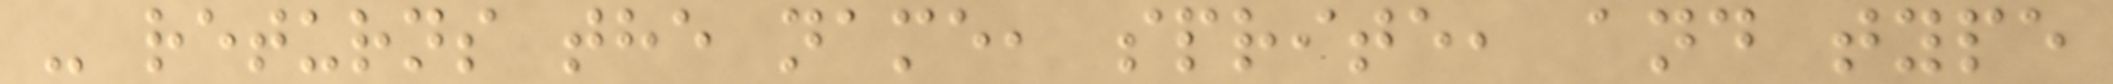- returns the name, sprite, and type
